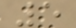5
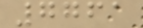7761
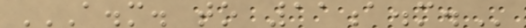A.M. TO 11A.M.
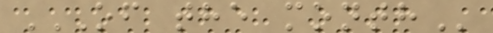OF THE MONTH
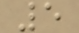5
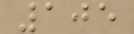105
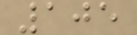105
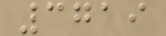3719
